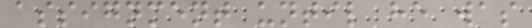assignment until he was
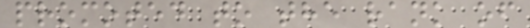promoted to the rank of
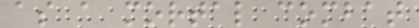as a mortal combat
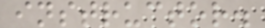instructor.
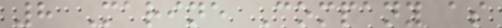8 Marine Company as
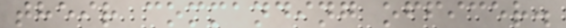their commanding officer.
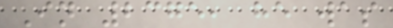In 2375, he was
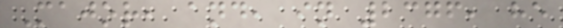Major, and, in 2376, he
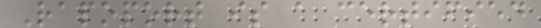Rapoport is a certified
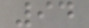94
